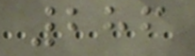286
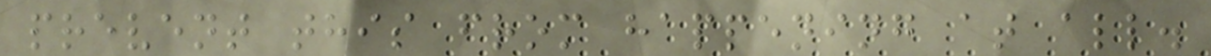prevent this from happening at all.
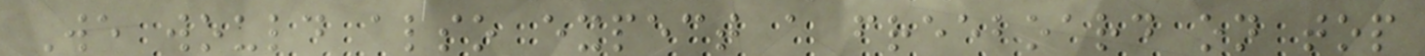We would also expect a freeboard on top
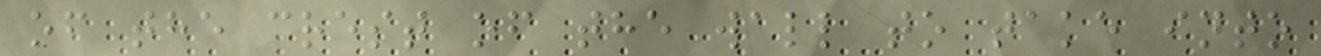of the crest of the wall to take into
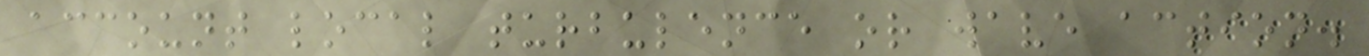account local turbulence or wave action.
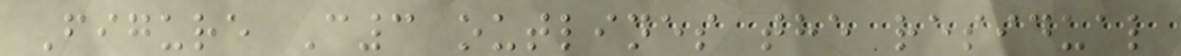Figure C3 outlines the residual
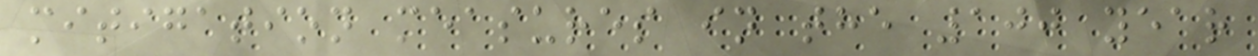mitigation measures in the 100 year
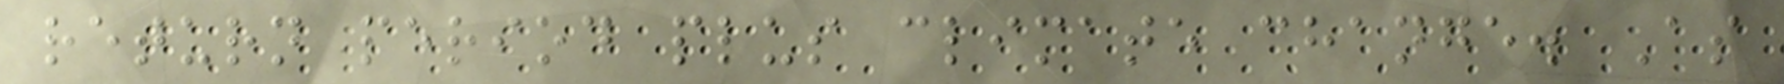return period plus climate change. As
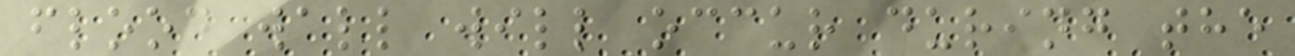flood wall will occur during the
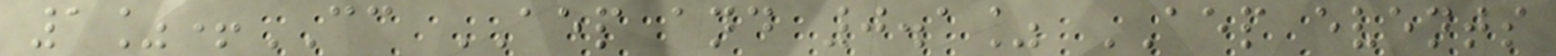1%+CC AEP and 0.1% AEP events
